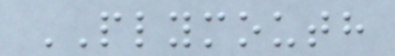PLYMOUTH
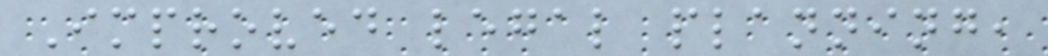Improved legal planning,
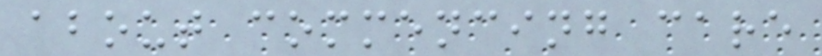about commencing care
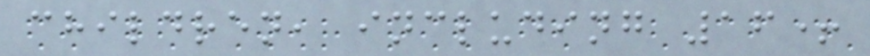children, including 16+
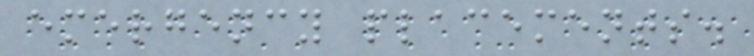emergency placements.
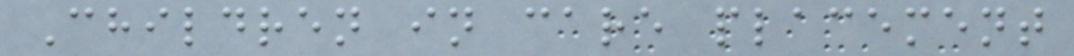Children in care placement
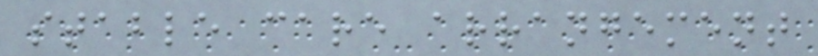stable care arrangement
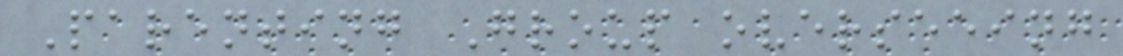Parenting Group overseeing
